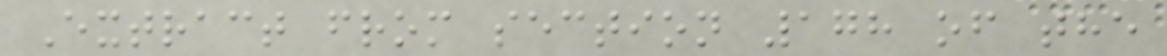Extract from section 178 of the
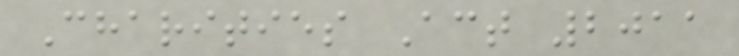Charities Act 2011
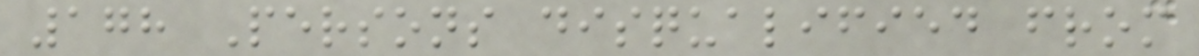178 Persons disqualified from
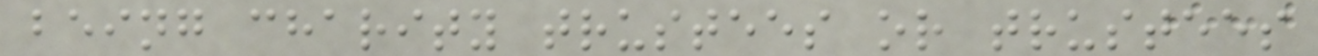being charity trustees or trustees
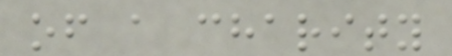of a charity
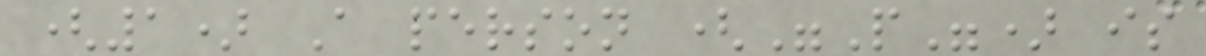(1) A person ("P") is
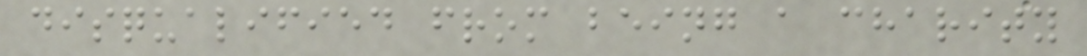disqualified from being a charity
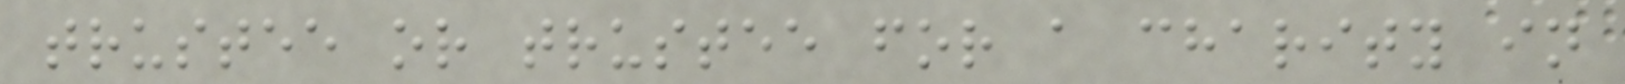trustee or trustee for a charity in
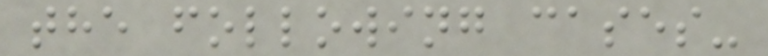the following cases-
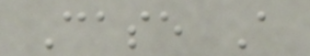Case A
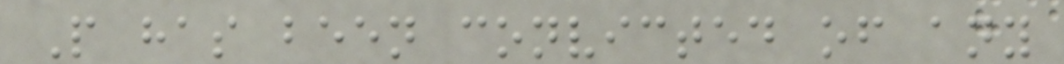P has been convicted of any
